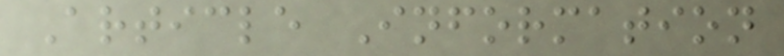Article Information
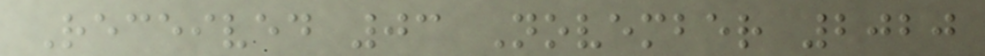Received 03 November 2020
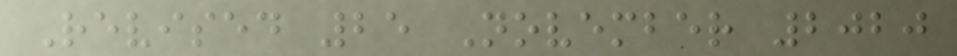Revised 25 November 2020
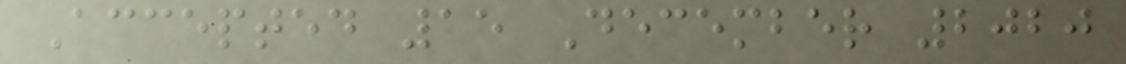Accepted 15 December 2020
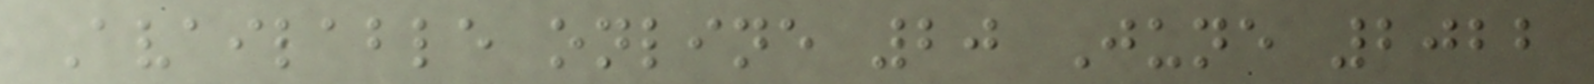Available online 20 June 2022
